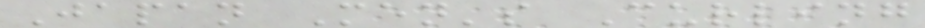Japan Men's Curling
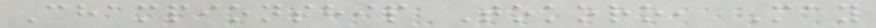Championship Tokoro, May
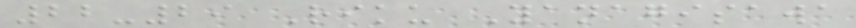22-29 Riku Yanagisawa
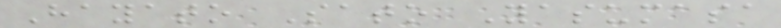Hayato Sato Yasumasa
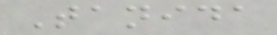Tanida
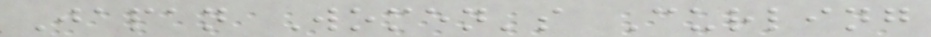Japan Women's Curling
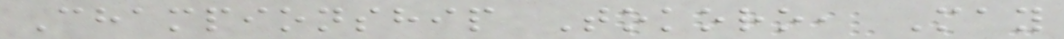Championship Tokoro, May
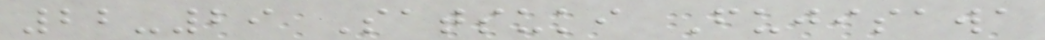22-29 Satsuki Fujisawa
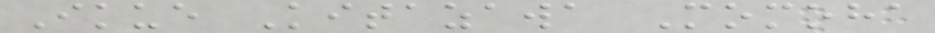Ikue Kitazawa Momoha
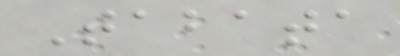Tabata
